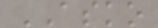ASKO
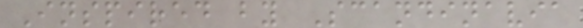Inspired by Scandinavia
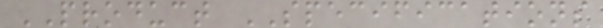PRODUCT SPECIFICATIONS
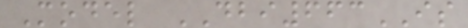Model DBI663IS
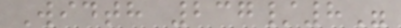Width 237/8"
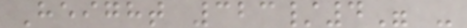Height 323/4" -
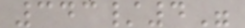343/4"
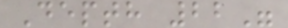Depth 22"
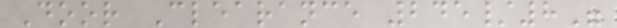Door Clearance 245/8"
